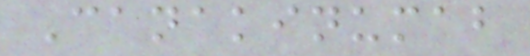Canakinumab
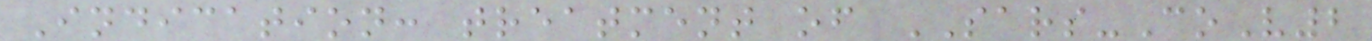Indication: treatment of SARS-CoV2
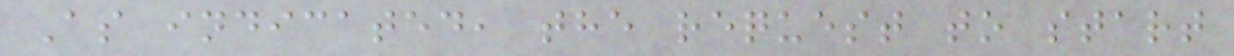As indicated, the request to start
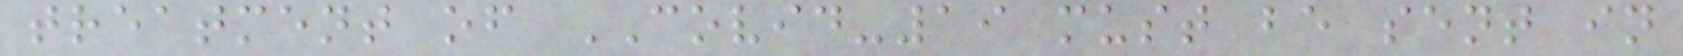treatment of COVID-19 must be sent in
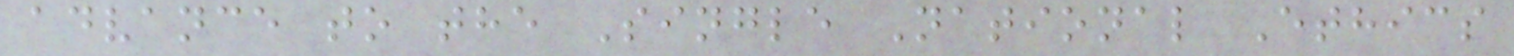advance to the Single National Ethics
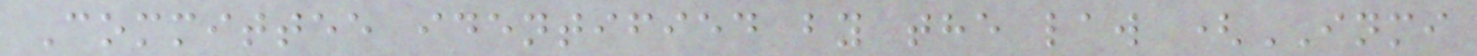Committee identified by the law (INMI
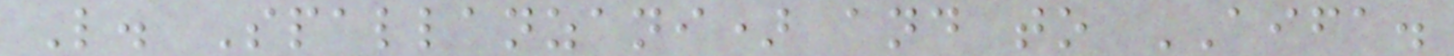L. Spallanzani) and to AIFA.
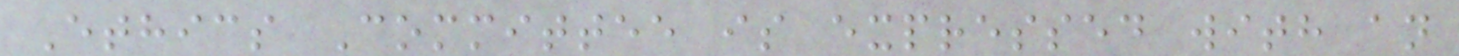Ethics Committee is expressed with an
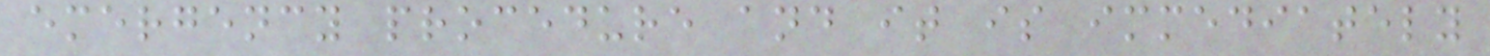emergency procedure and it is immediately
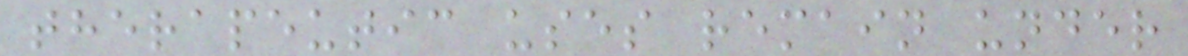therapeutic uses remain under
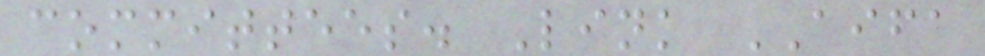committees. Link AIFA
